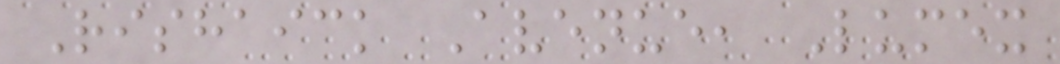Rishaick Avenue, Lumex
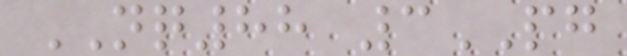NQ88 3PG
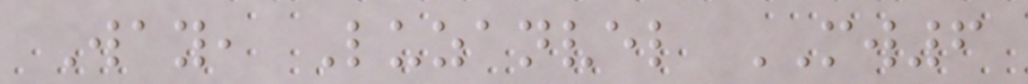Way, Luzanvel MW6
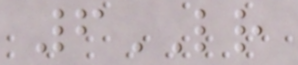6LR
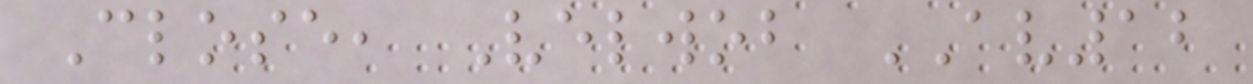Close, Velwob AV12
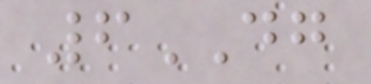6DG
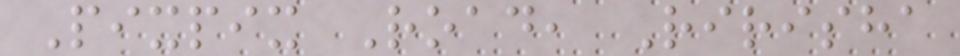Pixpix Road, Ririsha
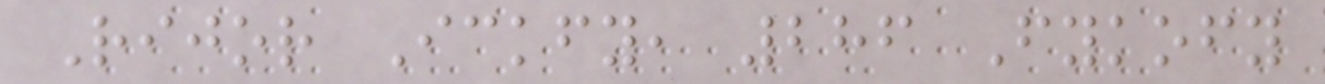Rijor Ickfy, 286 Fykofy
